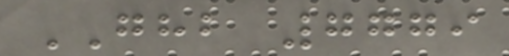GHB 7779
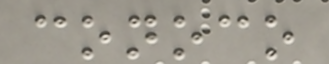conoco
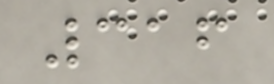316
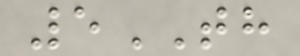5TH
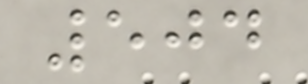504
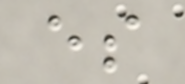es
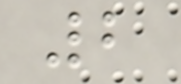2
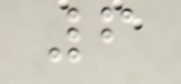6
